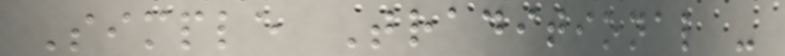Simple Traditional -
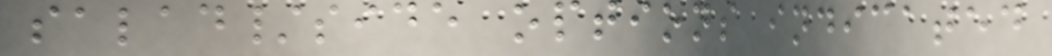salad/side options indicated
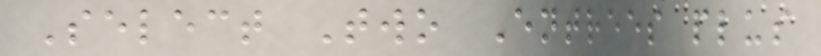Select Two Entrees plus
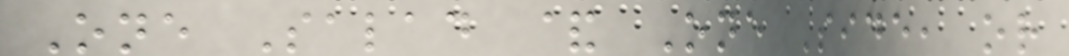One Salad & One Side, or
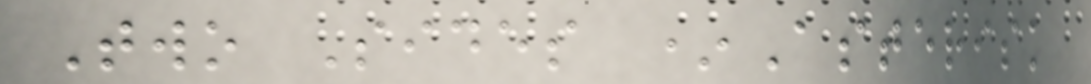Two Sides *Asterisk
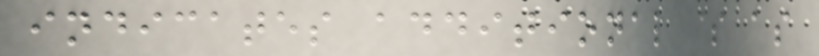indicates additional $ as
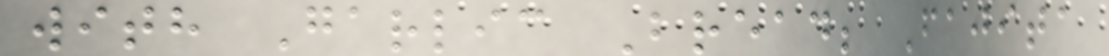with Garlic Bread; Fajita
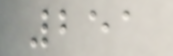251
